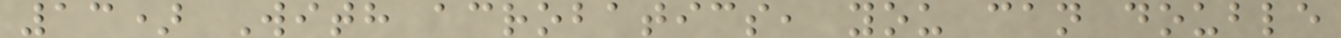13) With acrobatics, you can double
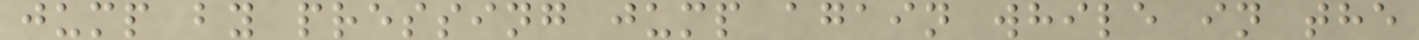jump by pressing jump again while in the
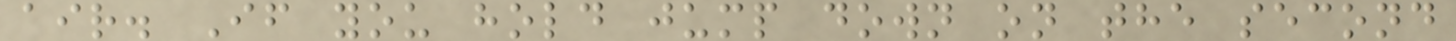air. If you hold jump down on the second
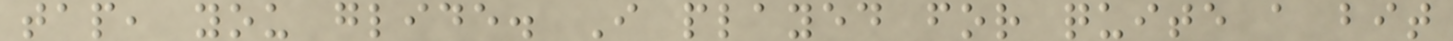tap, you glide. I played for quite a bit
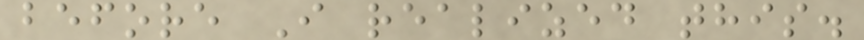before I realized this.
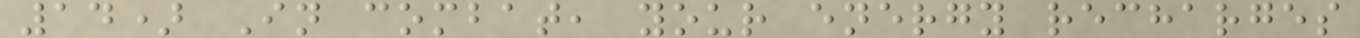14) In combat, your energy recharges
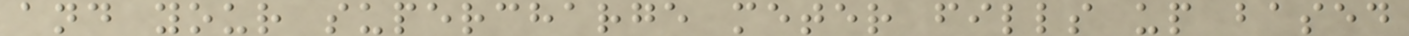and your supercharge meter fills up based
